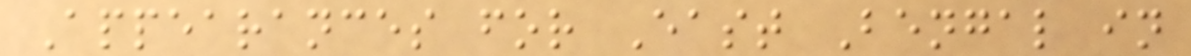Appearances for East Bengal in
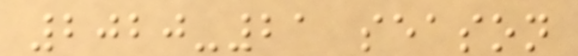2020-21 season
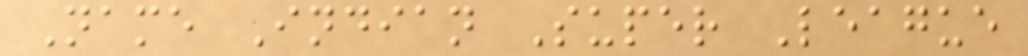Name Indian Super League
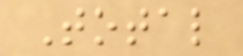Total
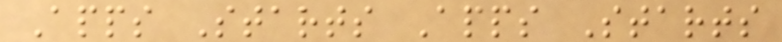Apps Starts Apps Starts
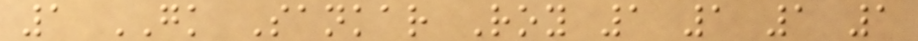1 GK Sankar Roy 1 1 1 1
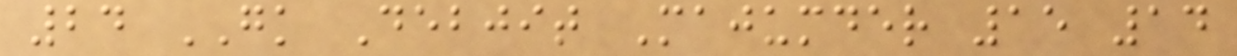24 GK Debjit Majumder 15 14
